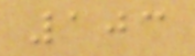103
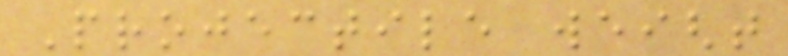Projectile weight
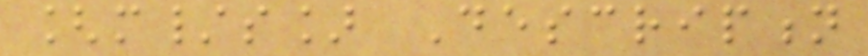[m/s] Description
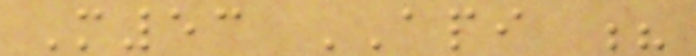M53 API ?
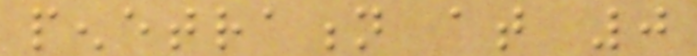penetration at 0
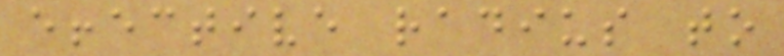effective radius to
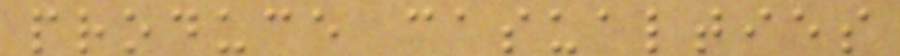produce casualties
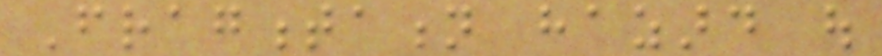Fragmentation hazard out
